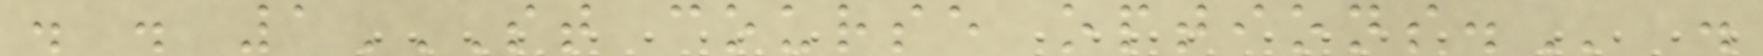. . 1ST COURSE OPTIONS. .
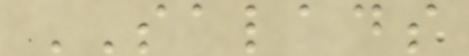SALADS
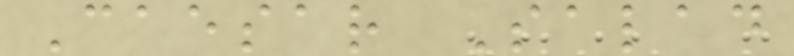Caesar Salad
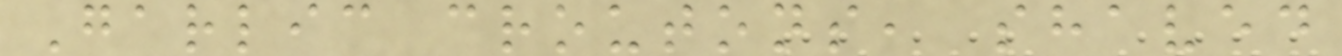Garlic croutons, shaved
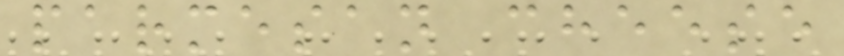parmesan cheese
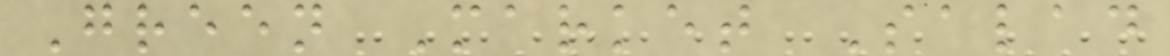Green Market Salad
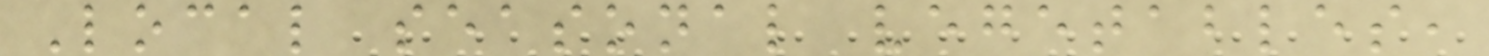Local seasonal vegetables,
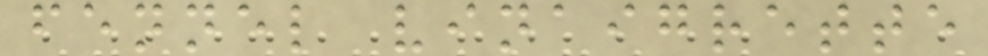fennel vinaigrette
